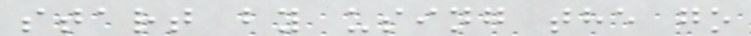start by using the go
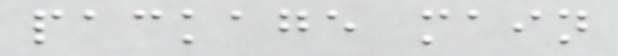package main
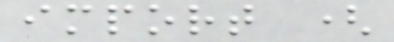import (
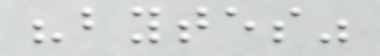"bytes"
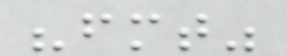"fmt"
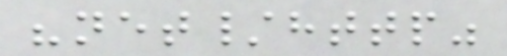"net/http"
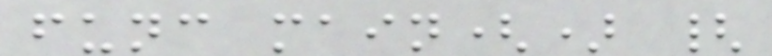func main() {
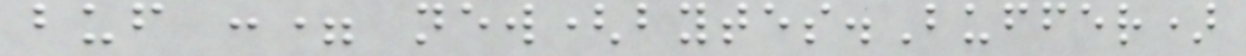buf := new(bytes.Buffer)
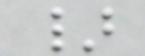}
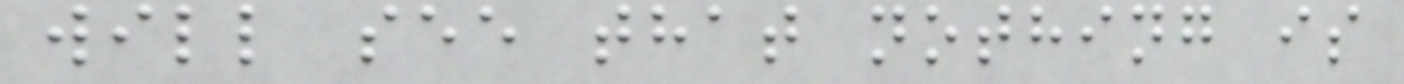will see that nothing is
